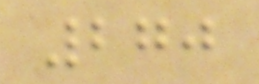270
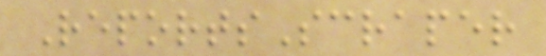ReportsScraper
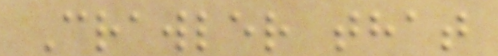Crawler that
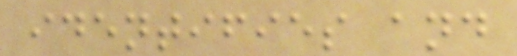identifies and
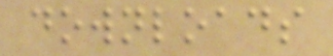downloads
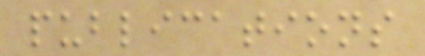publications
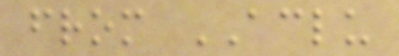from ACLU
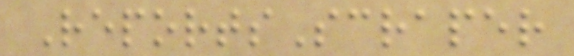ReportsScraper
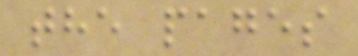the pages
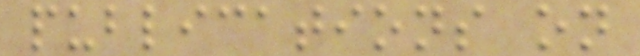publications on
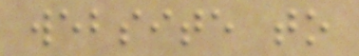website to
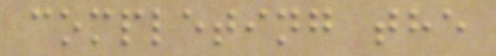completing the
